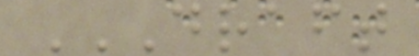DRAFT
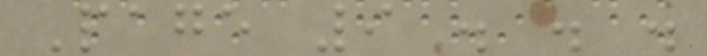Page 9 . . .
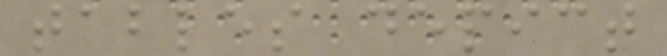tables depict
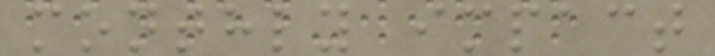monthly impact
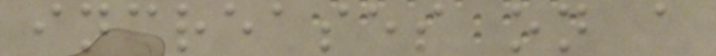increases on a
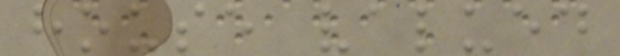house valued
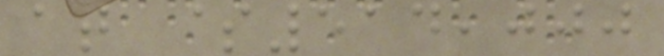at $514,000
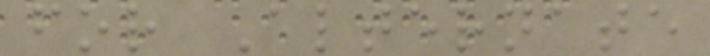for Alternate
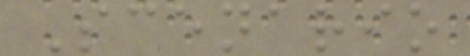Scenario
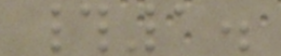#1.
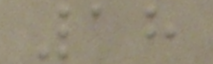18
